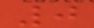0
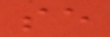se
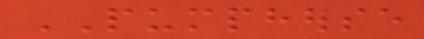PUMPHOUSE
